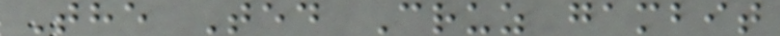The Ted Cruz gambit
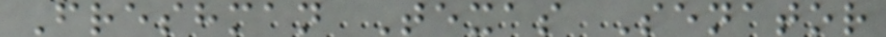Freshman Texas Senator
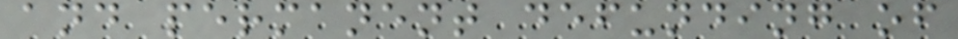and permanent defunding of
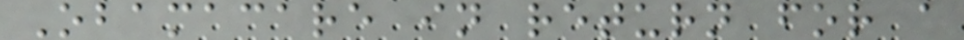Obamacare in return for a
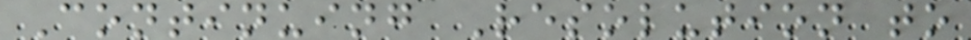Continuing Resolution to
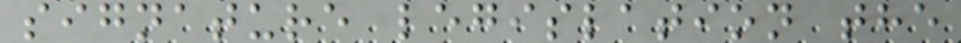signature legislation the
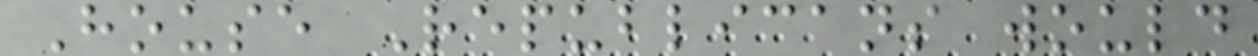House Republicans would
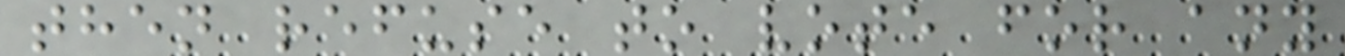then refuse to vote for any
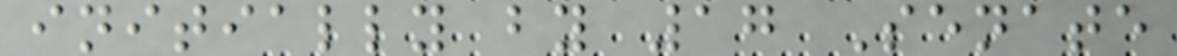initially by 17 Senate
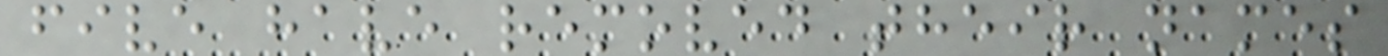five have removed their names
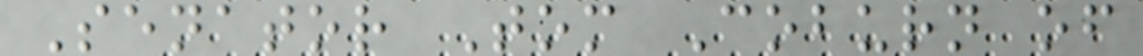Senator Tom Coburn of
